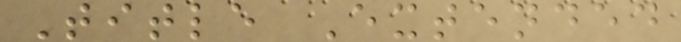Title Extended
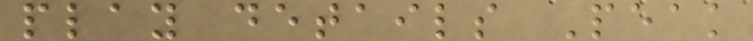play details Peak
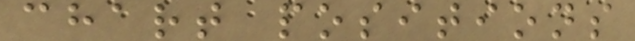chart positions
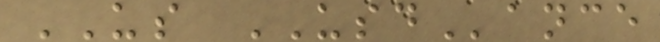US USDance
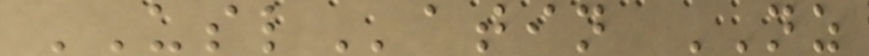USLatin NZ
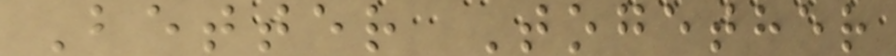Better Together
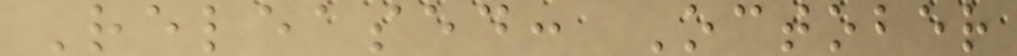Released: October
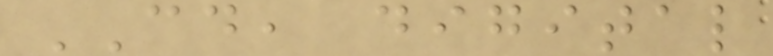CD, digital
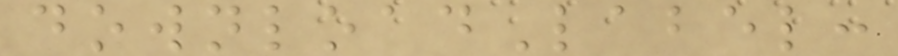downloadLabel:
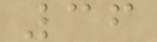36
